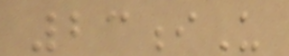23iU
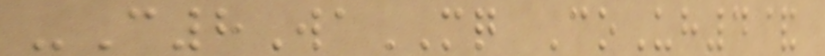-C8WaMQ CoUh4&
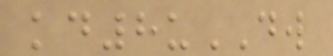kd8uDW
